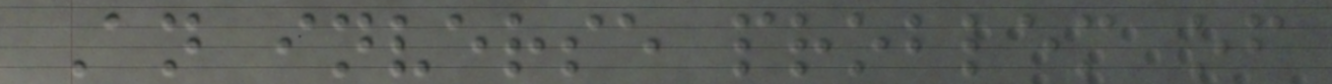An inverse problem of
